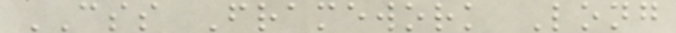CSS Framework Long
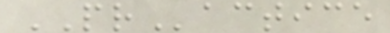PRactice
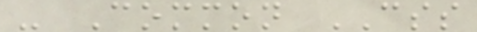- Common CSS
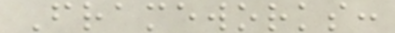Frameworks:
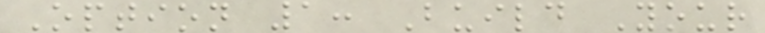Option 1: Build Your
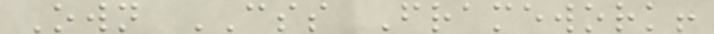Own CSS Framework!
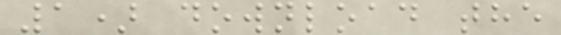1) download the
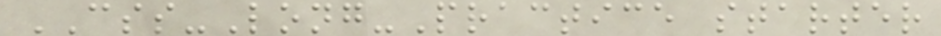CSS-Long-Practice starter
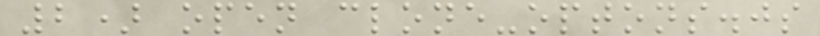2) open clone-optons.js
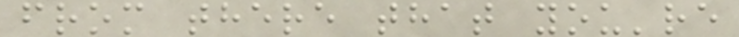from there that you're
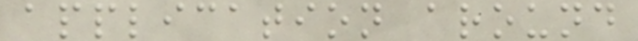application around
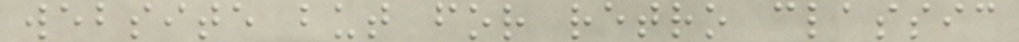website but for retro classic
